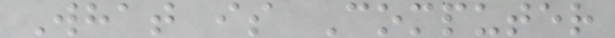What is Computer
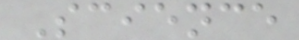Science
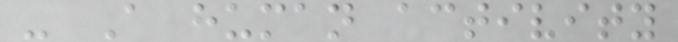- A human activity
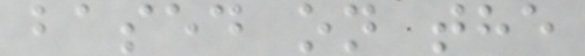based on the
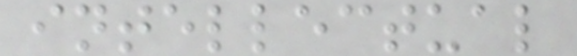intellectual
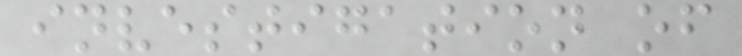investigation of
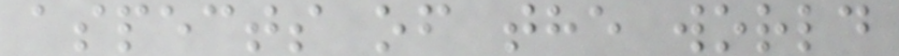aspects of the world
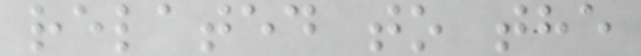related to the
